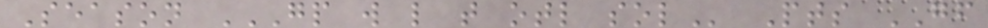Season GP W L T OTL SOL Pts GF
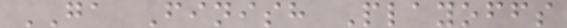GA Finish Playoffs
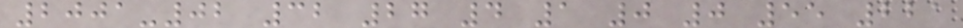2001-02 32 27 4 1 0 0 55 221
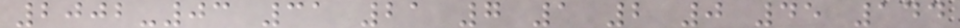2002-03 31 21 7 1 2 0 45 144
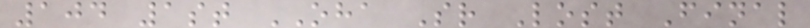104 1st OHA Sr Lost Final
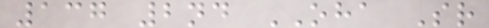137 2nd OHA Sr
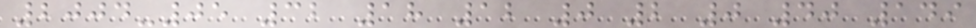2004-05 32 18 12 0 2 0 40 149
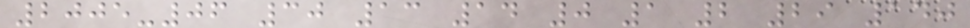2005-06 30 13 14 0 1 2 29 140
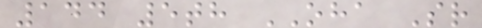144 5th OHA Sr
